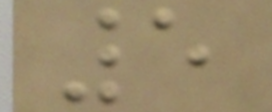5
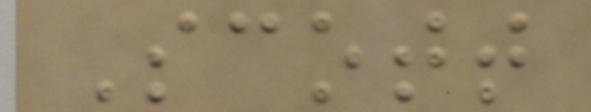Scott
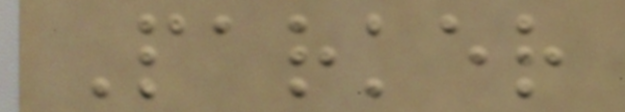Parker
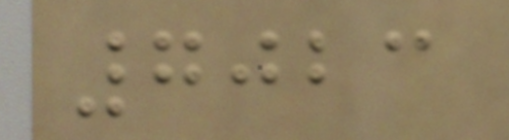7023
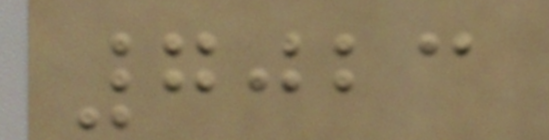7023
